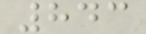843
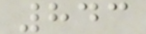843
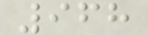968
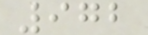972
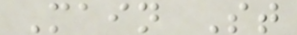Main St
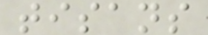tisans
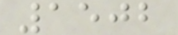1502
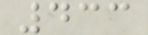433
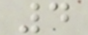4
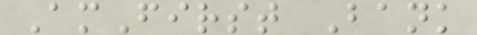AmFirst Bank
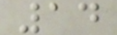14
